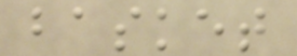basket
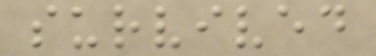survived
